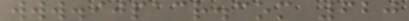www.ijpacr.com 620
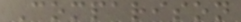Comparison
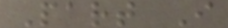Part I
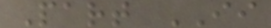Part II
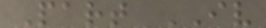Part IV
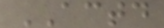ACTD
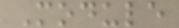Module
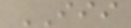III
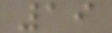19
